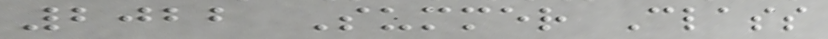2022 Summer Class
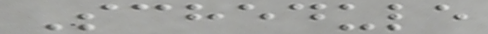Schedule
